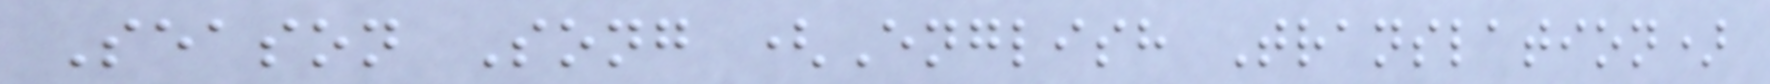Season Song (English Translation)
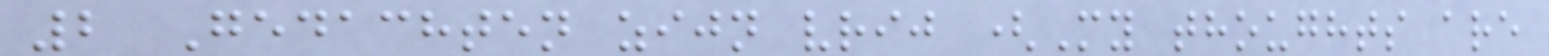2 Gedachten zijn vrij (My thoughts are
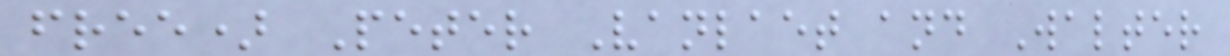free) Peter Vanlaet and Walter
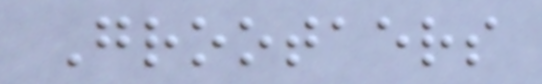Grootaers
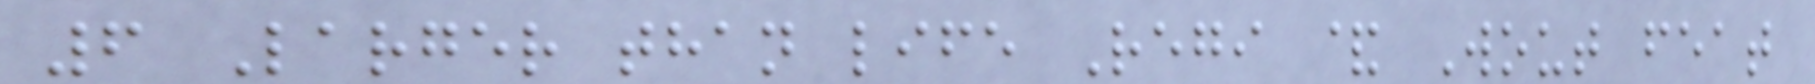6 Larger than life Regi & Wout feat
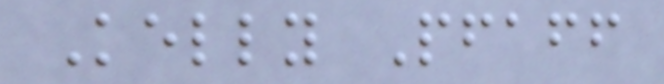Kelly Pfaff
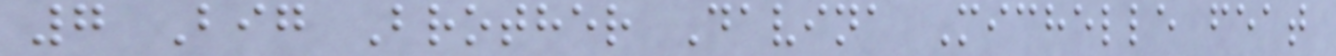7 Big Brother Davina Michelle feat
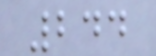244
